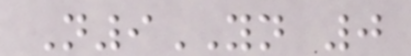N9YN 0
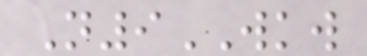N9WKW
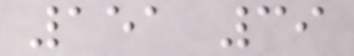151 39
